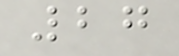27
